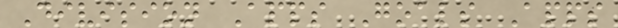Division Apps Goals Apps
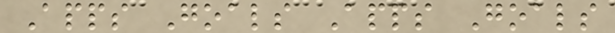Apps Goals Apps Goals
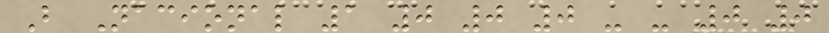B Nacional 1 0 0 0 - - 0 0
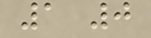1 0
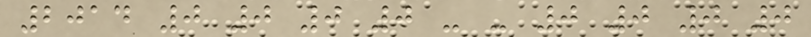2014 0 0 0 0 - - 0 0 0 0
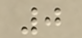0
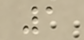1
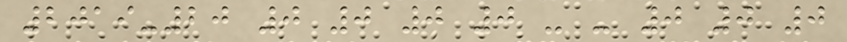2019-20 0 0 0 0 - - 0 0 0
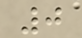0
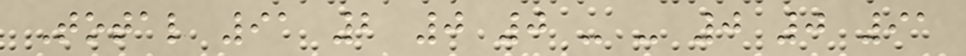Total 91 2 0 0 - - 0 0 91
